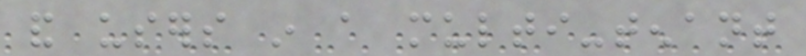and users in a multi-tenant
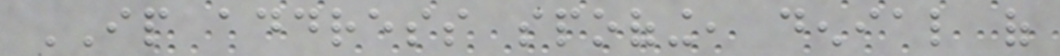IP address spoofing, denial of
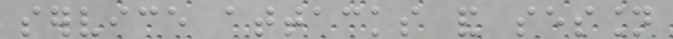service attacks and session
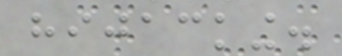hijacking.
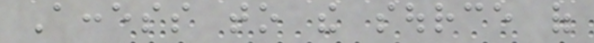Access to the source of
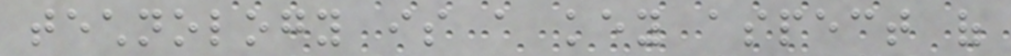technology is a key aspect of
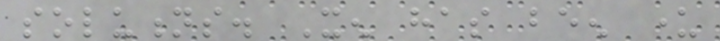solutions. Xen has been under
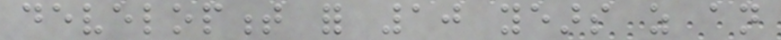development for 10 years as an
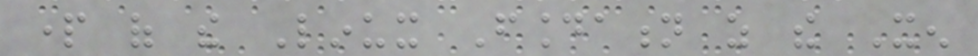part of the Linux Foundation as the Xen
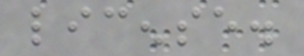license.
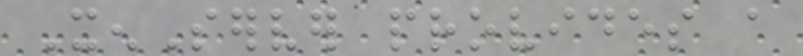XenServer provides a
